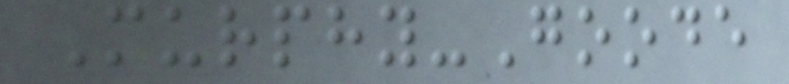Murphy-Goode
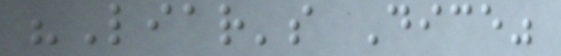"Liar's Dice"
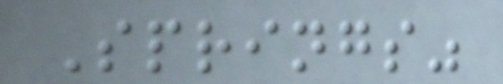Springs"
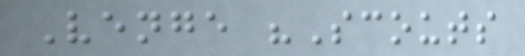Venge "Scouts
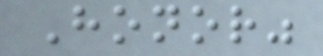Honor"
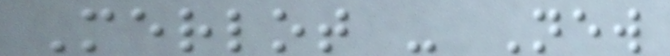Merlot - New
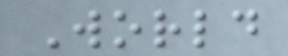World
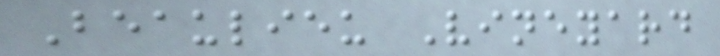Beaulieu Vineyard
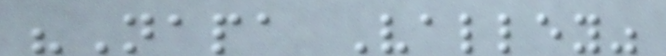"Napa Valley"
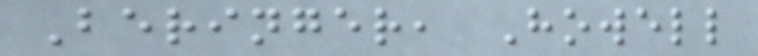Beringer, Howell
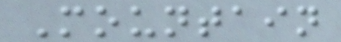Mountain
